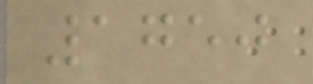1750
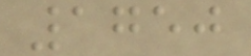1750
